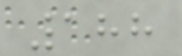188
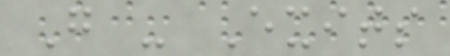G - Exits
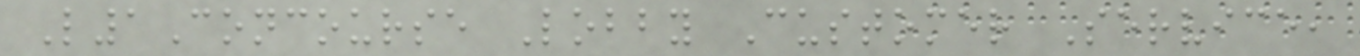L1Concourse Lobby Customer Service,
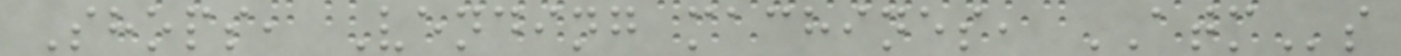Shops, Vending machines, ATMs
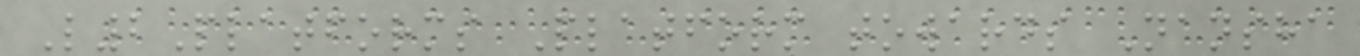L2Platforms Platform towards Nansha
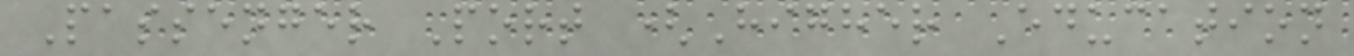Passenger Port (Higher Education
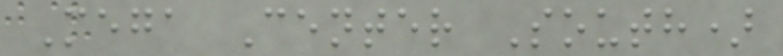Mega Center South)
